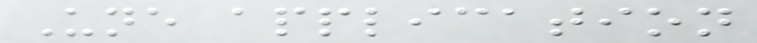Une application
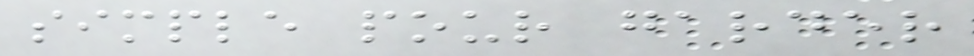simple pour garder
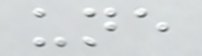une
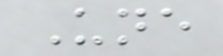Une
